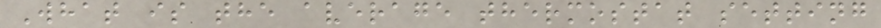What is the average thermostat setting
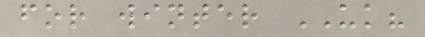for winter UK?
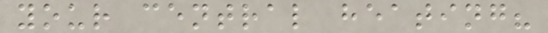your central heating?
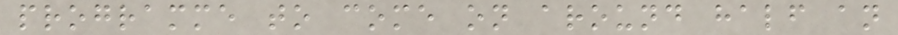programme to come on around half an
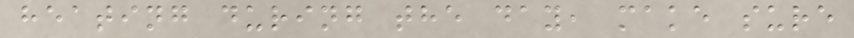heating during the day, make sure
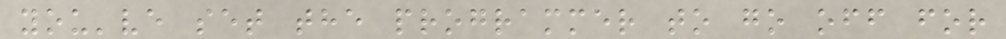you've set the programmer to go off for
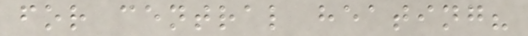for central heating?
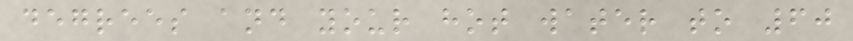degrees and your hot water to 60
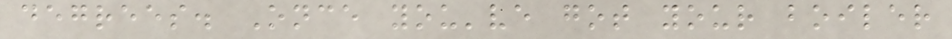degrees. Once you've got your boiler
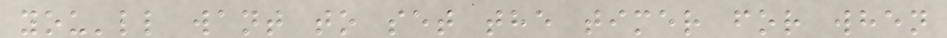you'll want to set the timer for when
